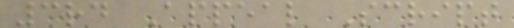3rd Appeal Script
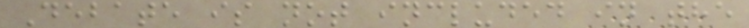Debate is not included in the
